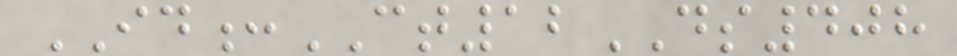ID:CT12DS408
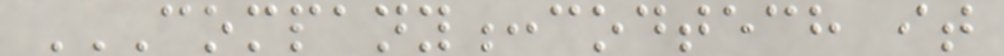COMPANY:CODTECH IT
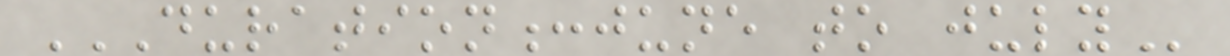DURATION:JUNE TO JULY
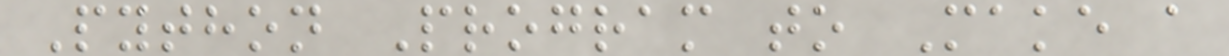Python Program to Make a
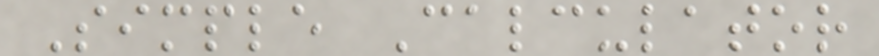Simple Calculator
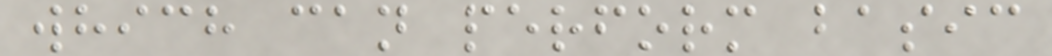which can perform basic
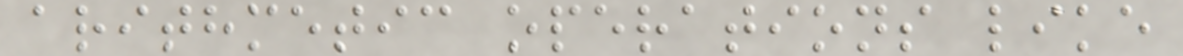arithmetic operations like
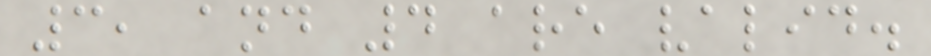3, and 4 are valid.
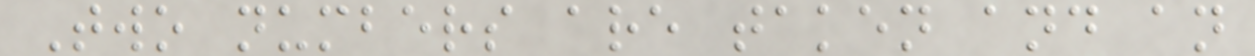Two numbers are taken and an
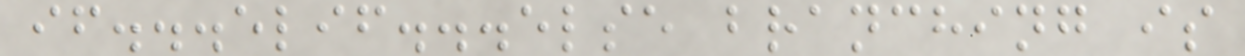if...elif...else branching is
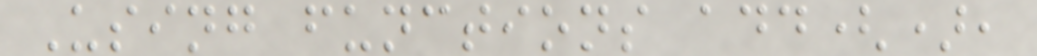Using functions add(),
